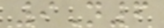9N6
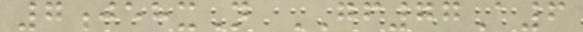7jehxN GF77A6
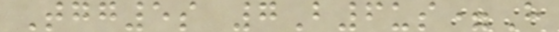Tgg5s 7B6us=H
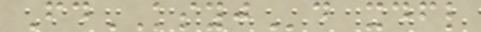FdKSYJd xdfl
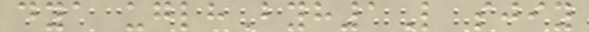dya uglhByh1L sjiy
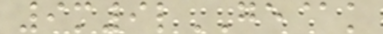9m9lGE@k
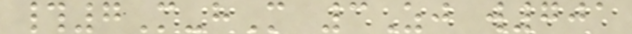#7M-hM 3Zj w701
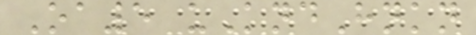Oa5 uKndHnkn
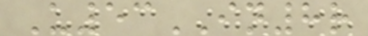U53IN8r
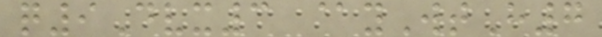q9Dvx3 @yWtH7
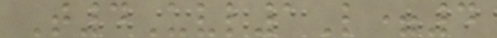T4Uvl1L=4
